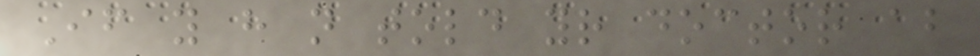If you have not told your doctor about
